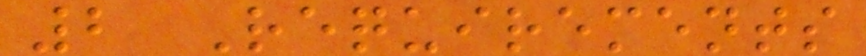2 Requirements
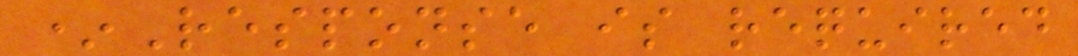*Response is required
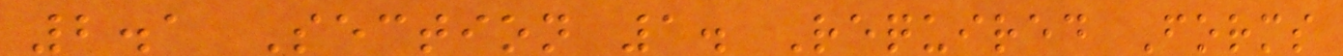2.1 Section 1. Required Forms
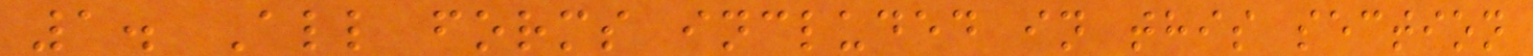1. All forms included in this section
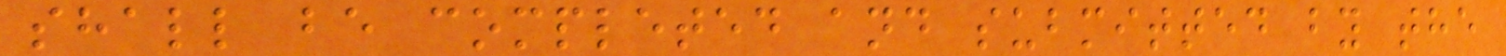shall be completed and submitted by the
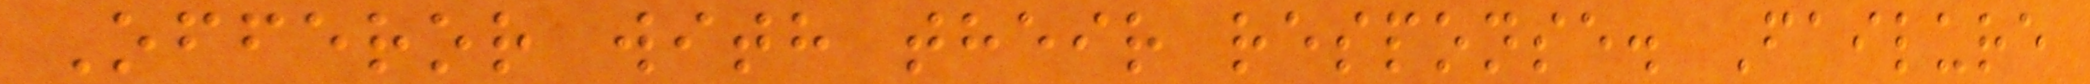Offeror with their response. Failure
